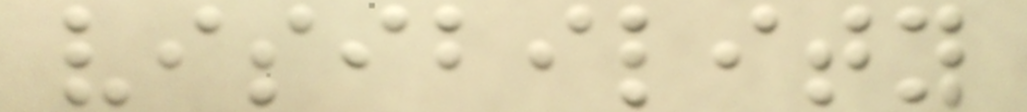visibility
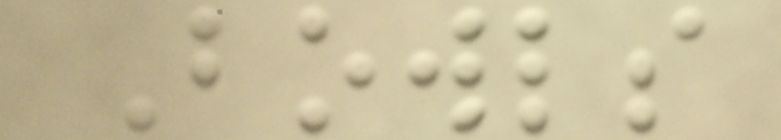Bowls
